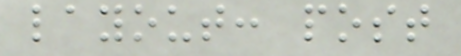layout: post
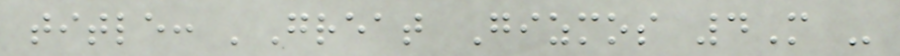title: 'Great Gizmos 4M -
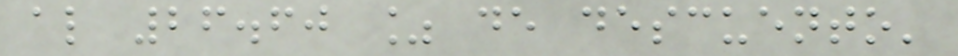al 26.60 % de descuento'
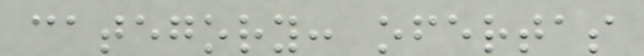category: ofertas
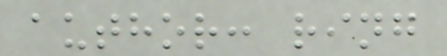author: ring
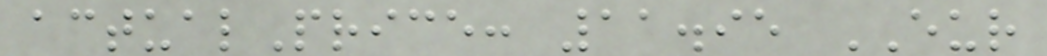actualPrice: 11.95 EUR
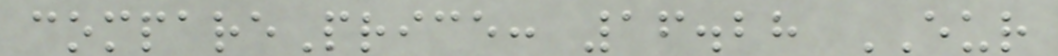comparePrice: 16.28 EUR
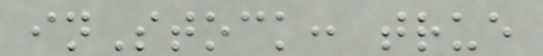inStock: true
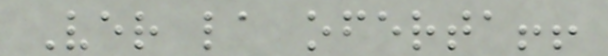Ver la oferta!!
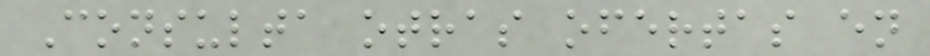Consulta otras ofertas en
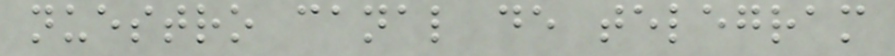nuestro canal de telegram
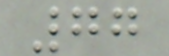77
